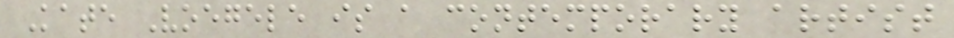Kate Voegele is a contemporary artist
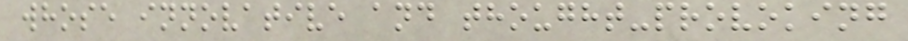whose innovative and thought-provoking
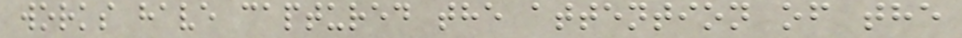works have captured the attention of the
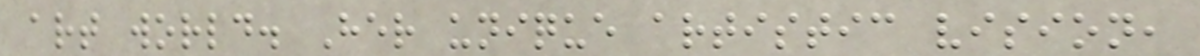art world. Her unique artistic vision,
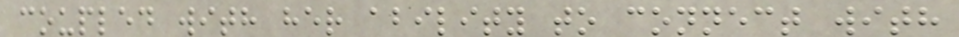coupled with her ability to connect with
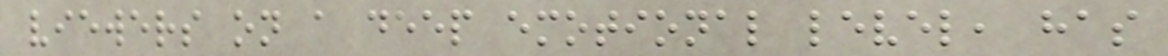viewers on a deep emotional level, has
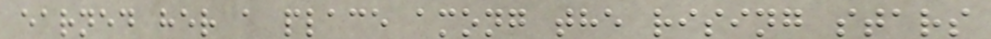earned her a place among the rising stars
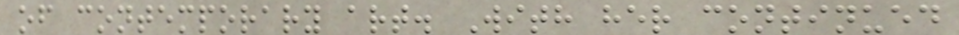of contemporary art. With her continued
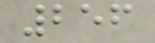256
